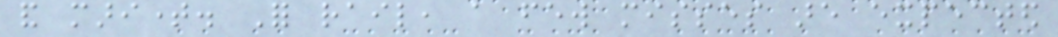and maritime. For rail, a few misses are expected
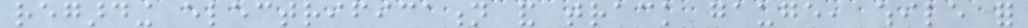regarding electrification and track gauge, while for
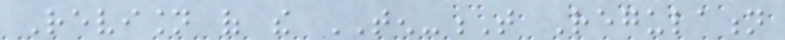Revision of the TEN-T Regulation
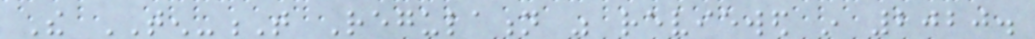The TEN-T Regulation was reviewed in 2020.
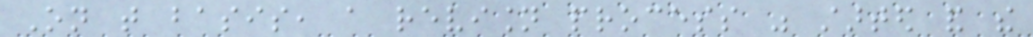On that basis, a revision process was started and the
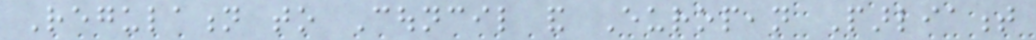Regulation to Council and European Parliament
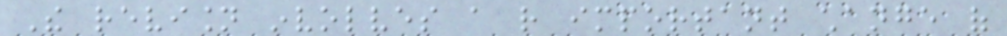The revision involves a rather important change of
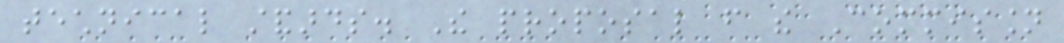technical standards. The proposal from the Commission
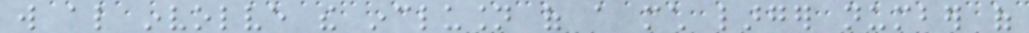will also involve the inclusion of a much larger number of
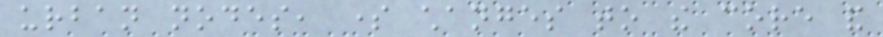urban nodes, some changes to the core and
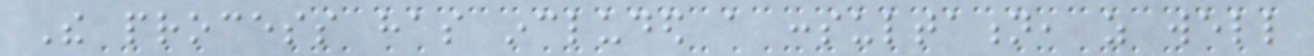The process has included a consultation, as well
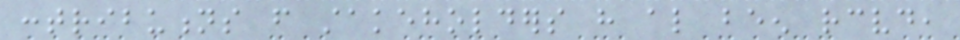contributions from stakeholders have also been received,
